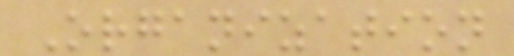Organization
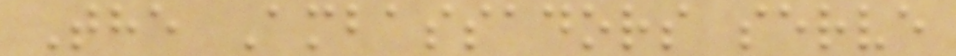The Ambassadors serve
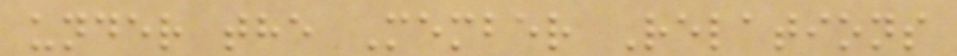under the Member Relations
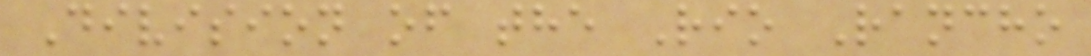Division of the Rio Rancho
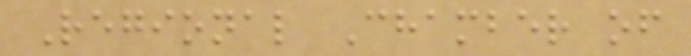Regional Chamber of
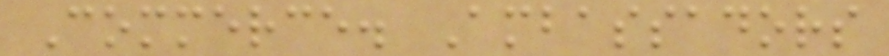Commerce. Ambassadors
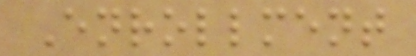Enrollment
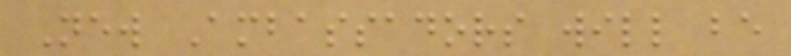New Ambassadors will be
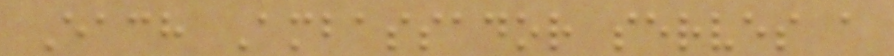Each Ambassador serves a
